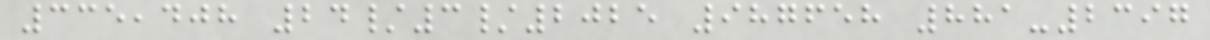335,408 24/3/2025 987658 881-2397
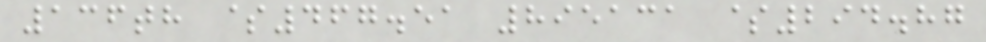136th $467.51 895131 $294.87
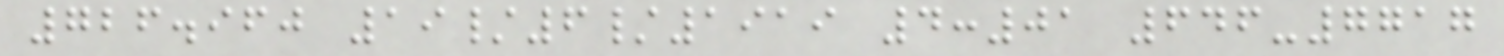726.960 19/6/1919 4:01 646-7717
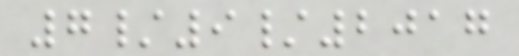7/9/2017
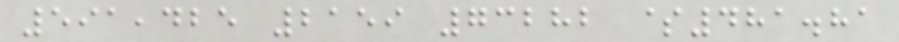591,425 2159 73282 $481.81
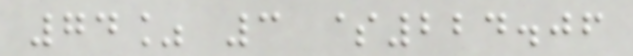74% 3 $224.06
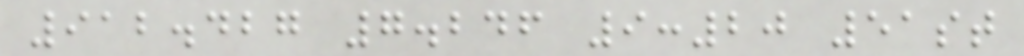912.427 7.246 9:20 51st
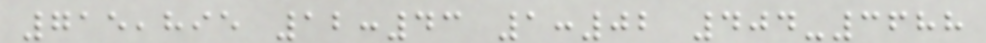715,895 12:43 1:02 404-3688
